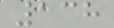138
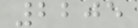2205
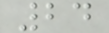24
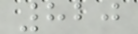820
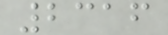2316
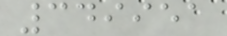349951
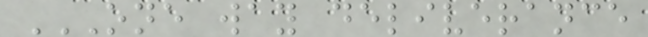ONE WAY DELIVERANCE
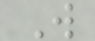W
